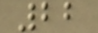22
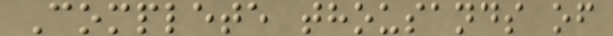Complete thousands of
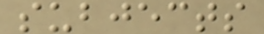subjects
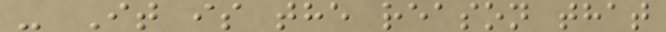- It is the reason that
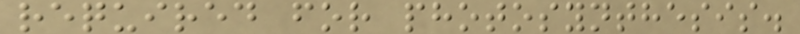required for photosynthesis.
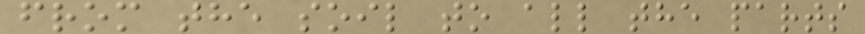from the soil to all the parts
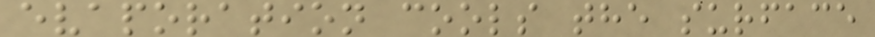evaporation cools the surface
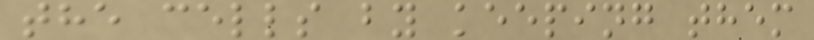the cells by keeping them
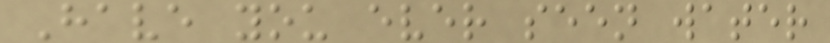Have you ever seen water
